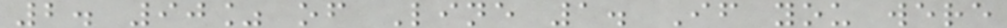2. 90% of Line 1. If you were
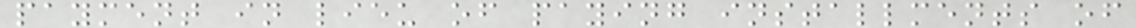payment in lieu of paying installments of
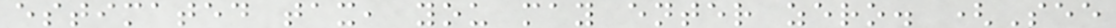estimated tax, you may enter zero. (See
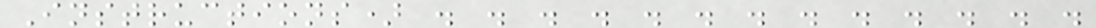Instructions) . . . . . . . . . . . . .
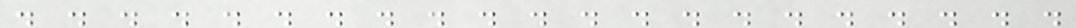. . . . . . . . . . . . . . . . . . . . .
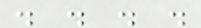. . . .
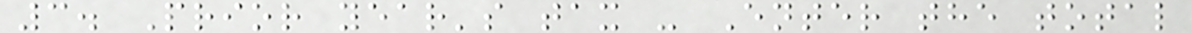3. Prior year's tax - Enter the total
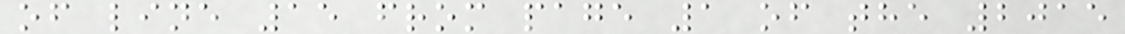of line 15 from page 1 of the 2015
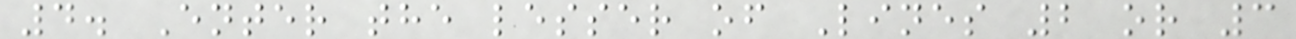4. Enter the lesser of Lines 2 or 3
